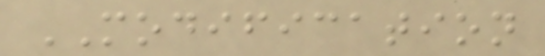MODIFICATION
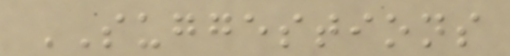SUGGESTIONS
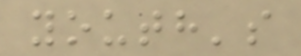youth's
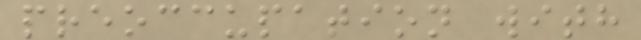preoccupation with
